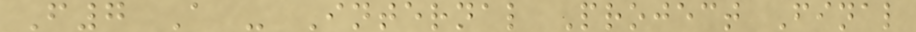F7 A - Internal Project Final
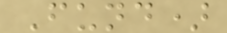Fund)
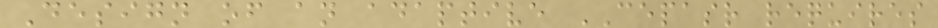Design of an adaptive CEPASR requires
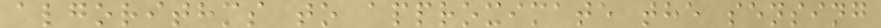algorithms to approximate the sensing
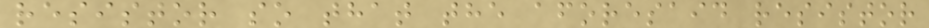resistor so that the aforesaid resistor
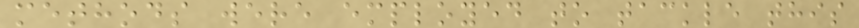methods were employed to tackle this
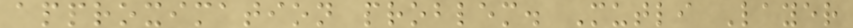approximation problem. Mutli Layer
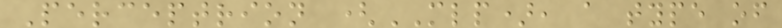Perceptrion (MLP), a type of
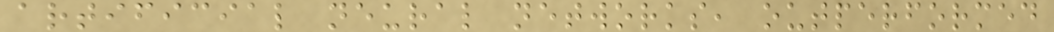artificial neural networks, outperformed
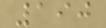190
